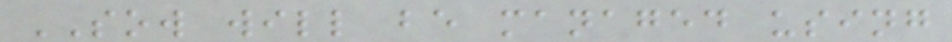SOW will be managed using
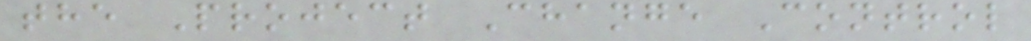the Project Change Control
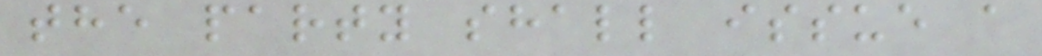the party shall issue a
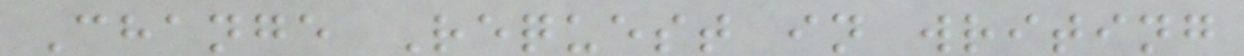Change Request in writing
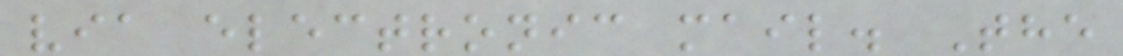via electronic mail. The
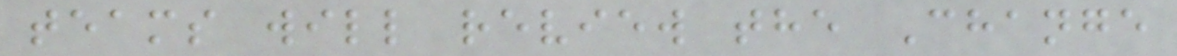teams will review the Change
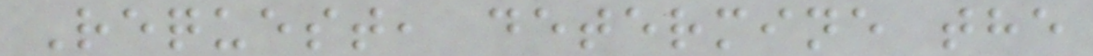Request, determine the
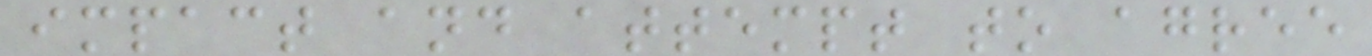impact and attempt to agree
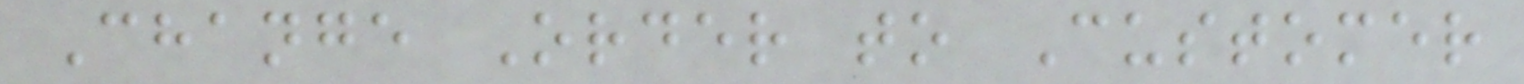Change Order to Customer
